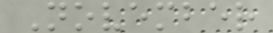November
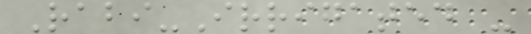Rabi-Irrigated -
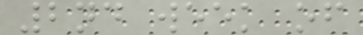2nd week of
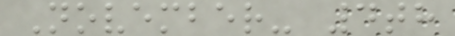November- 4th
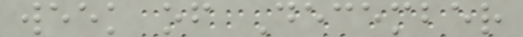week of December
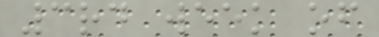3rd week of
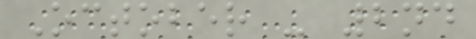October - 2nd
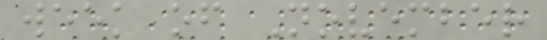week of November
